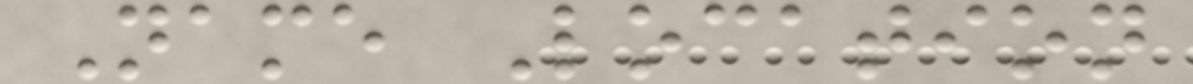Name Location
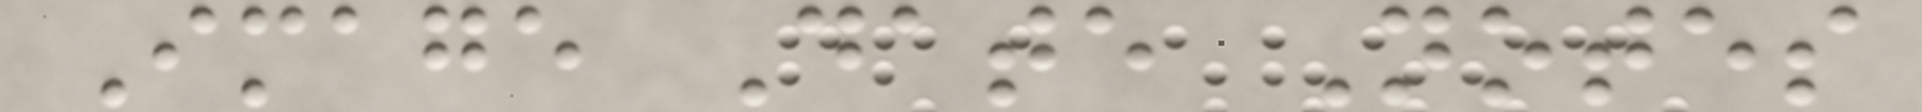Image Date Notes
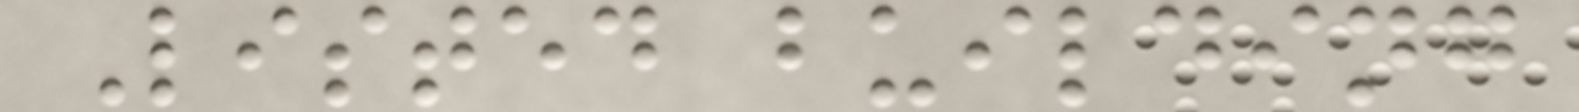Listed building
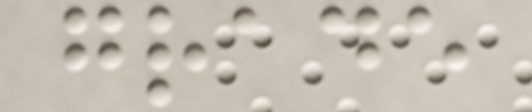grade
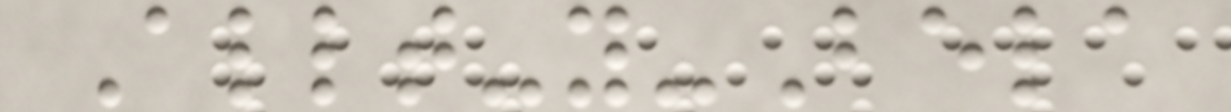Allt-y-Bela
